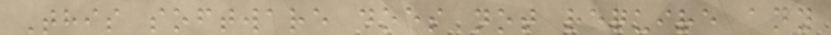This software does not require any
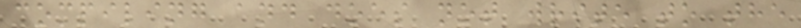compiling and does not write to the
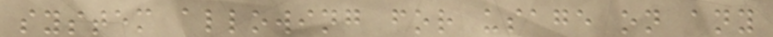system allowing for usage on any
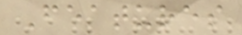Features
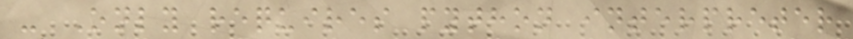- Only requires python interpreter
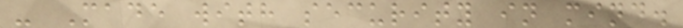- Made with security in mind.
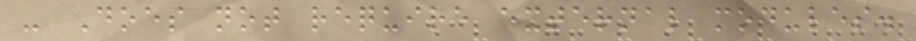- Does not require external modules.
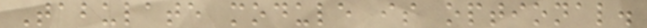Tabulate module is optional.
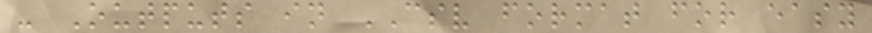- Outputs in CSV format for easy
